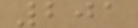201
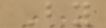By
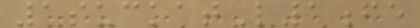1suckatL1fe
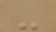-
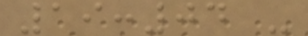19:04 -
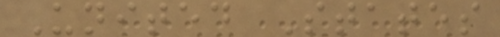United States
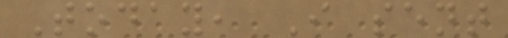Today, I sent
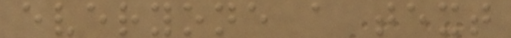everyone a text
